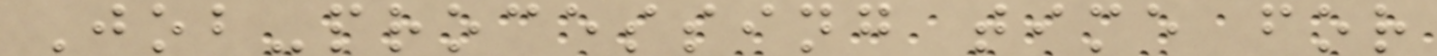Job-processing time for
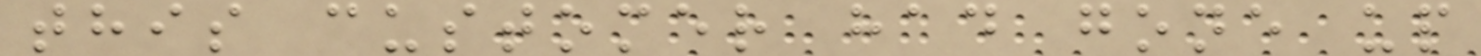this customer had gone up
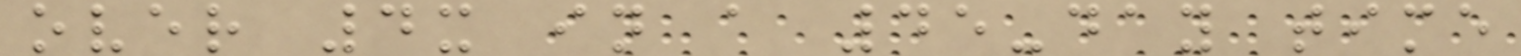over 4x in a 45-day time
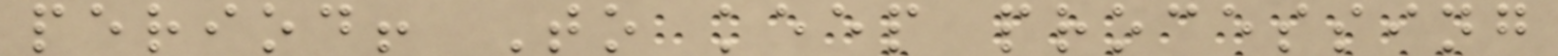period! To keep processing
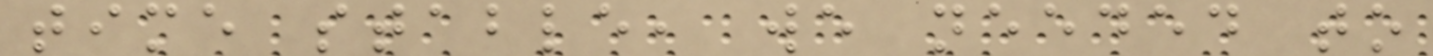time stable, we needed to
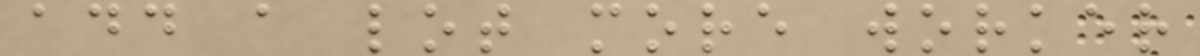add a lot more worker
